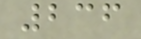236
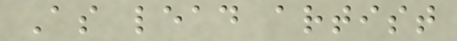As lead artist
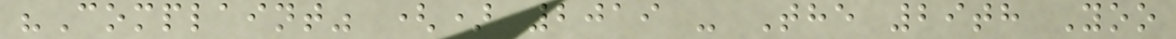"Complaint" () 2019 - The 29th Yoo
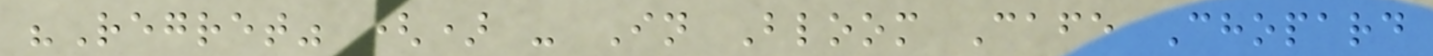"Regret" () - In Bloom Cafe Chopard
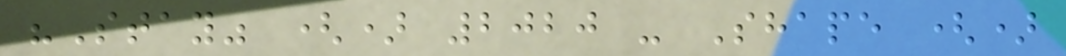"Stay" () 2020 - Shape ()
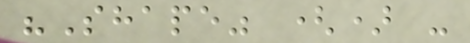"Shape" () -
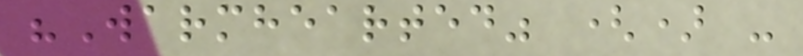"Warmhearted" () -
